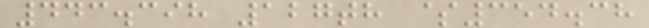443.398 127th $354.38
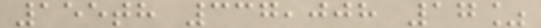155th 337,008 17%
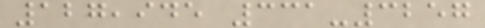127,945 331-3257
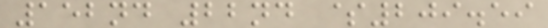152nd 22nd $209.59
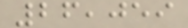26,059
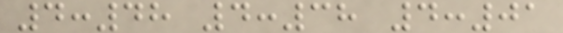4:48 4:38 4:01
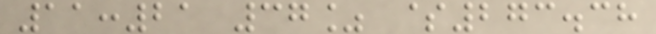11:21 37% $273.38
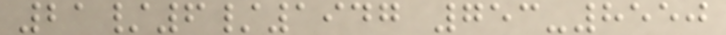21/6/1947 753-8550
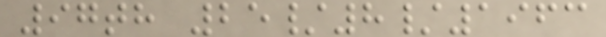97th 25/8/1963
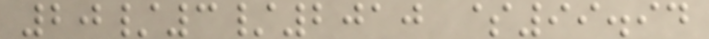20/3/2010 $99.94
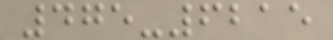475-6215
